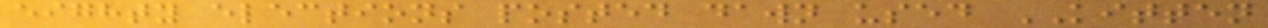eighty elections posted dawn used KITTEN
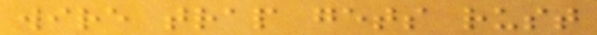wire trap gets rust
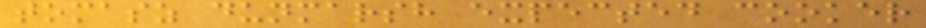tomasz dunmarsh expected cooker
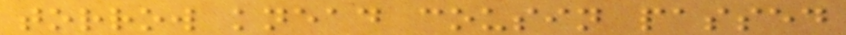torrow knead cousin passed
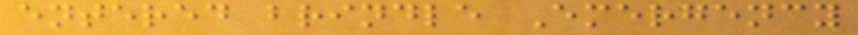entered brindle Emergency
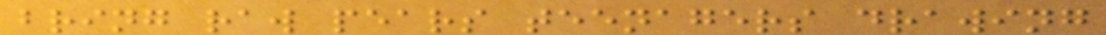bring raw pears teenagers drawing
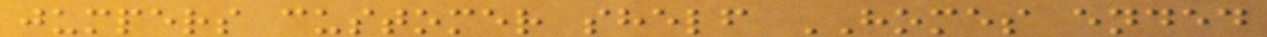jumpers customer shelf HOMES ended
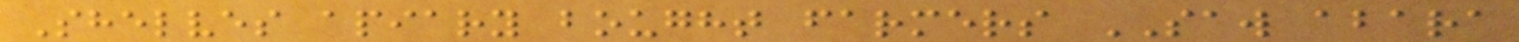Shelves apiary bought farmers SAW abara
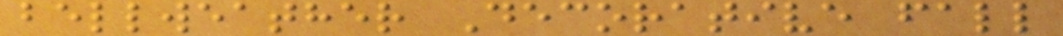bellweather Decorative fall
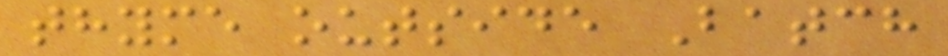thyme outside Batch
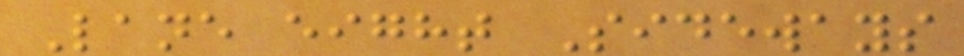Lane eight Sideways
